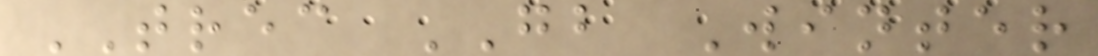TREC GB Winter
